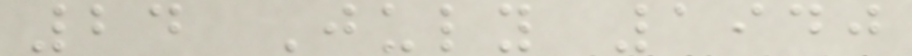24 July 1940
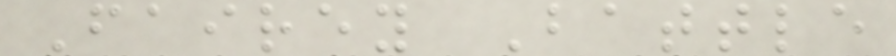Fairey Battle
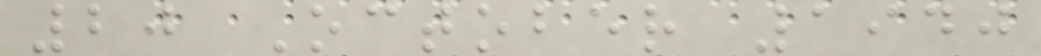20 October 1940
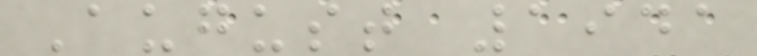August 1941
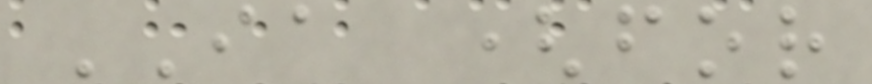IA (for
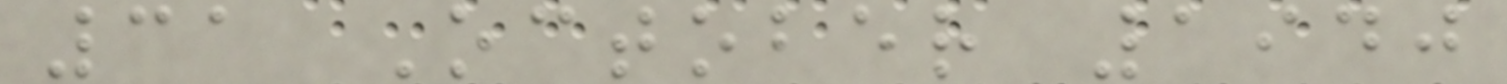31 October 1940
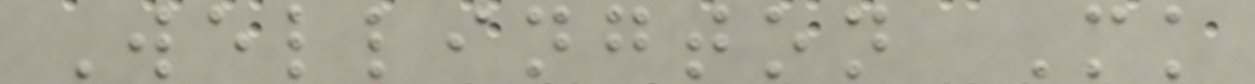Wellington Mk
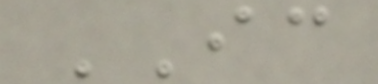IC
